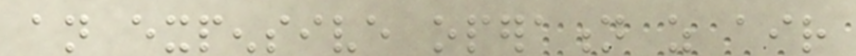an expensive operation as air
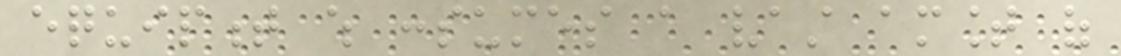equipment which consumes a vast amount of
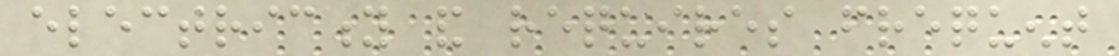electricity and requires frequent
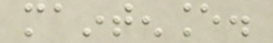maintenance.
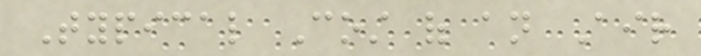Typical Cost of an Air
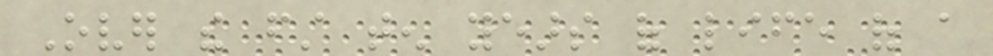Over the first ten years of life of a
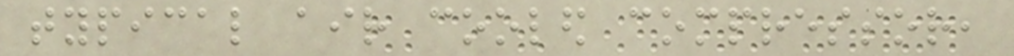typical air cooled compressor,
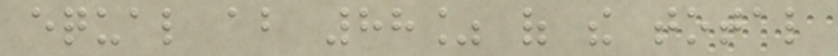equal about 88% of the total
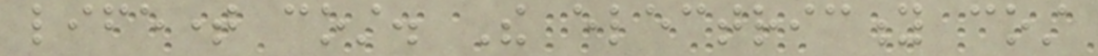lifetime cost. The electricity cost
